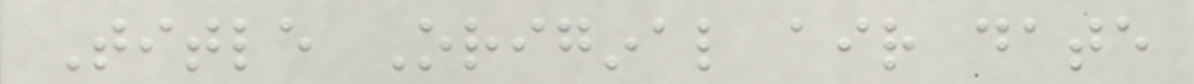Title Original air date
